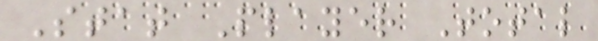Stat Player Total
